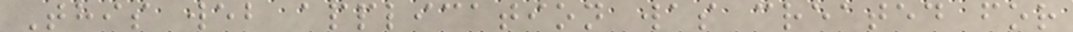This web application was created for
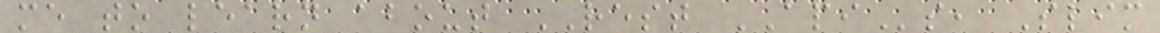me to learn about REST APIs, Slim
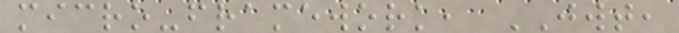micro-framework, JWT,
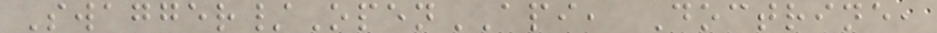Swagger/OpenAPI, Doctrine,
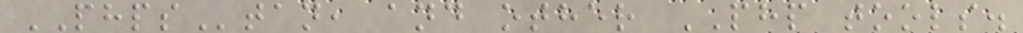PHPStan, and other PHP tools.
